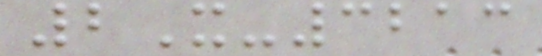2X-3213
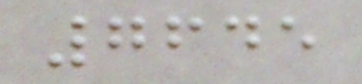7645
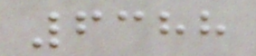6388
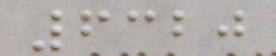6320
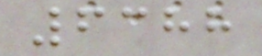6388
